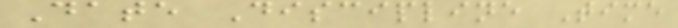Date Discipline Time
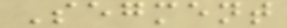Segment
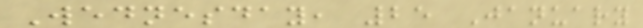Wednesday, 25 January
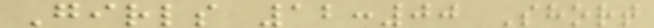Girls 12:00 Short
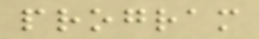program
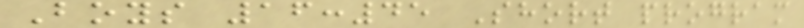Boys 16:45 Short program
